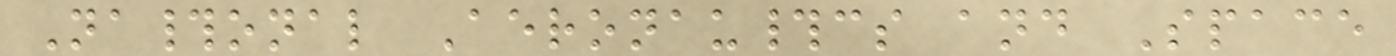Na#onal Aeronau#cs and Space
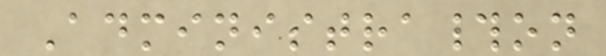Administra#on
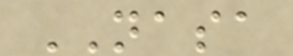NASA
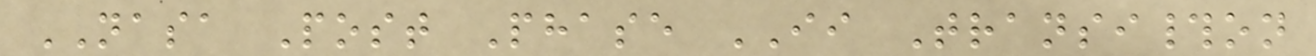NASA Post Phase II Transi#on
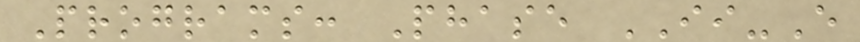Programs: Phase II-E
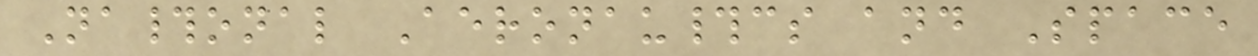Na#onal Aeronau#cs and Space
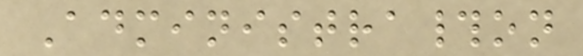Administra#on
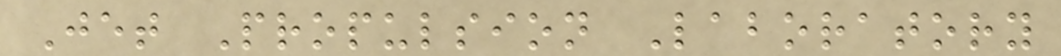Jet Propulsion Laboratory
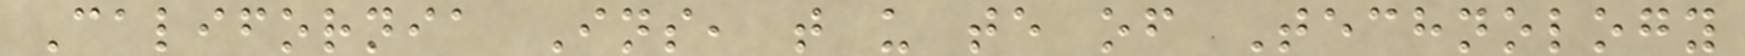California Ins, t u te of Technology
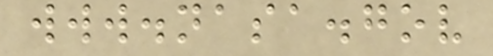www.nasa.gov
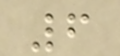6
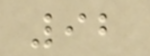92
